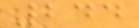244
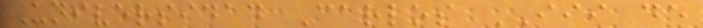Universidad Carlos III de
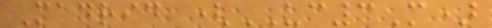Madrid (UC3M)
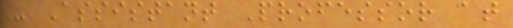- Assistant Professor at
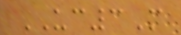UC3M
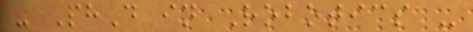- PhD in Robotics -
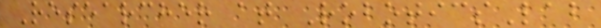Researcher at RoboticsLab
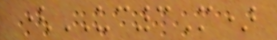(UC3M)
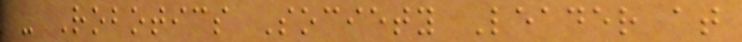- Robotics Society Leader at
